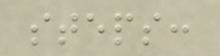steps:
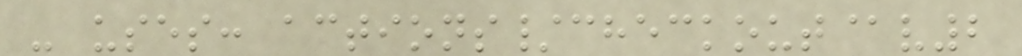- uses: actions/checkout@v2
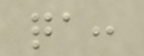qa:
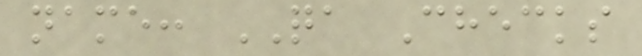name: QA Checks
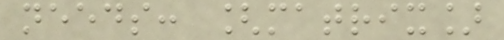needs: [matrix]
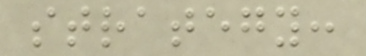strategy:
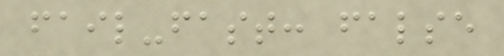fail-fast: false
